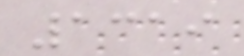1319
